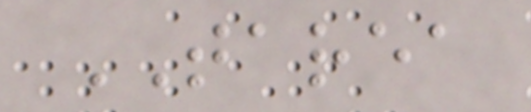TAREA
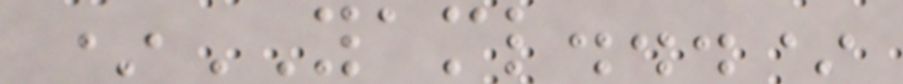*YAML...*
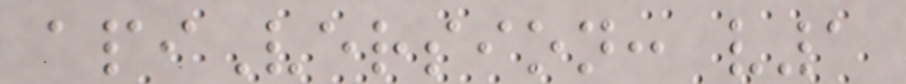apiVersion: v1
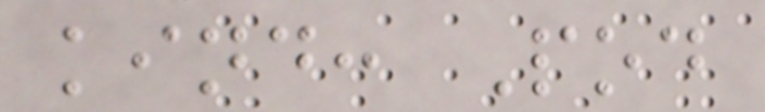kind: Pod
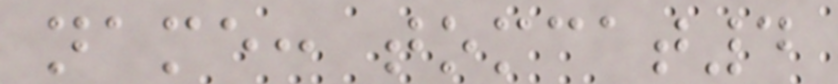name: tomcat4
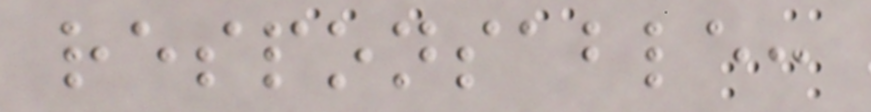responsable:
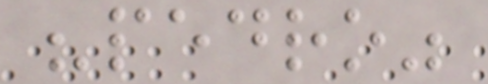"pedro"
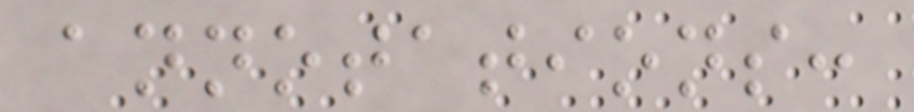annotations:
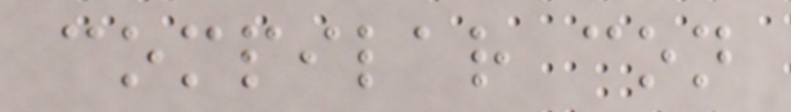compilar con
